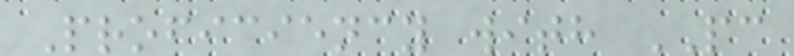Proficiency with PC
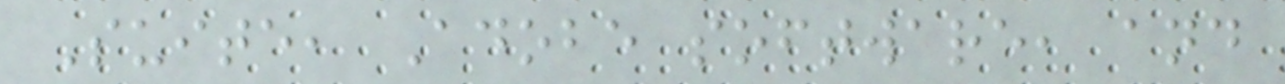Suite, Adobe software, and
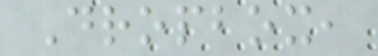Dropbox,
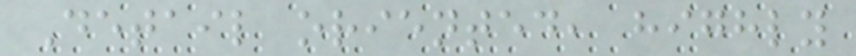Detail oriented, highly
